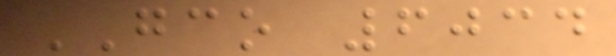GCO 6034
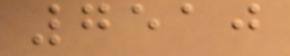7510
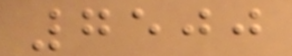7500
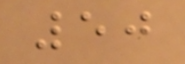50
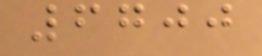6700
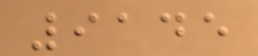9145
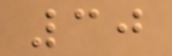30
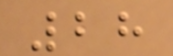28
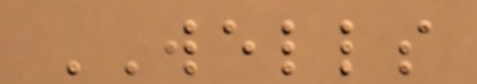WELLS
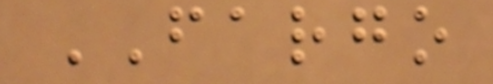FARGO
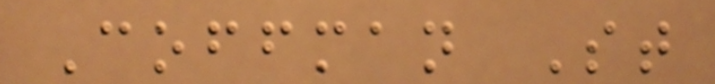Coffman St
